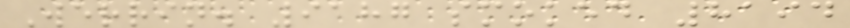Werrin. 9187 smoked 8194
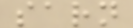sarn
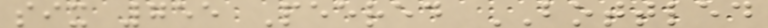six 755 Peered BOTTLED
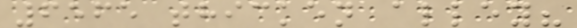6565 thicken alley?
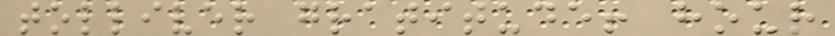tolliver gratitude! hour
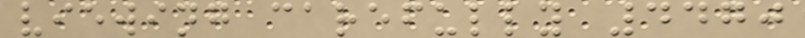viewing carefully 4470
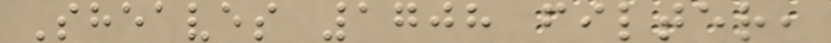Sheaves 1708 filter,
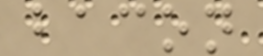bacon
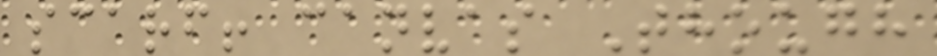scarf! canvas Though
